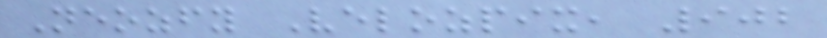Neozfy Velozpix, 902
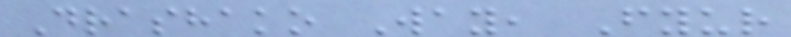Drashako Way, Fyur
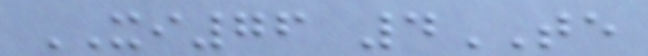XI76 4TE
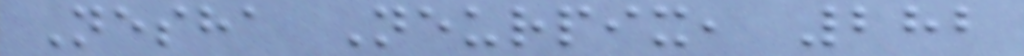Nesha Neurpix, 282
